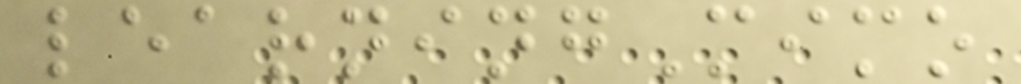learningMimo
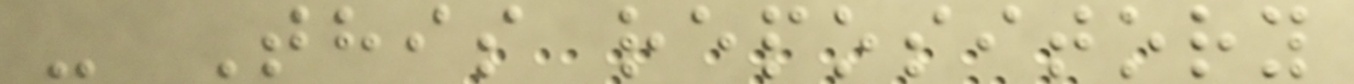- This repository
